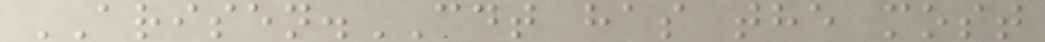ARISEN.CDT has the most
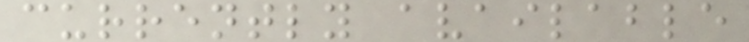currently available
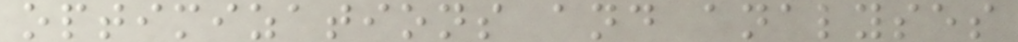optimizations and analyses
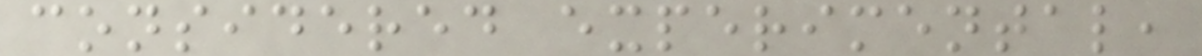considered experimental,
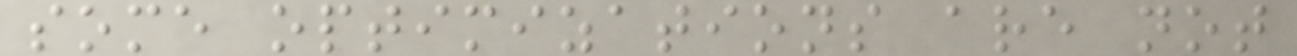some optimizations are not
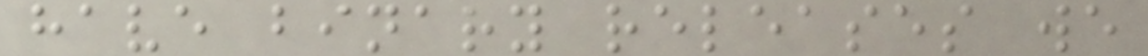have binary releases we
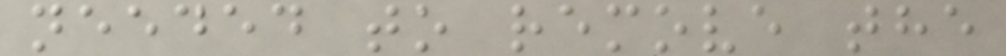needed to remove the
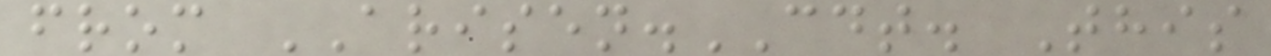from ARISEN.CDT. This
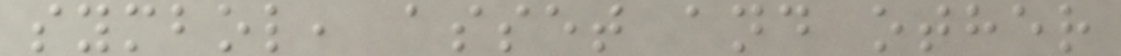symbol, asset and other
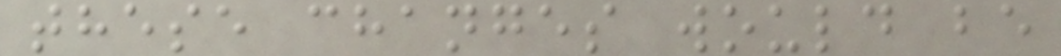these changes would be
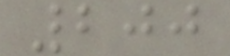200
